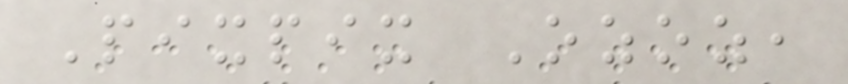Pixpix Ozoz,
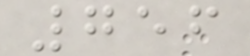756
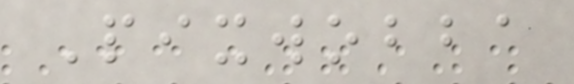Pixwobba
